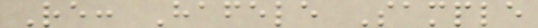Re: Hafele Sample
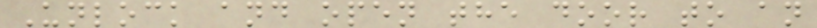Unlock and open the door to an
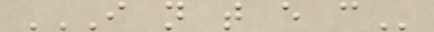I N T E C
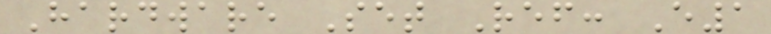Hardware Set Ref: E1
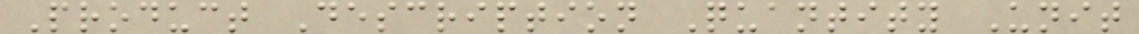Product Description Quantity Unit
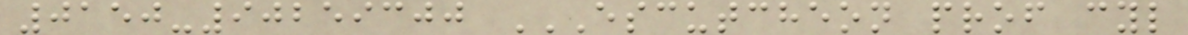0150-90259300 ESCUTCHEON PROF CYL
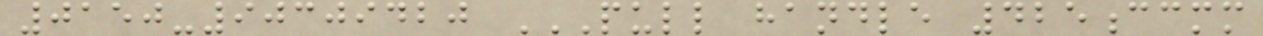0150-90309420 PULL HANDLE 425CCMM
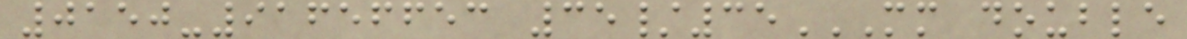0150-91656653 35/35MM DOUBLE
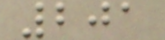201
